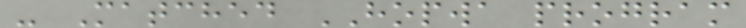- Matched HOPWA program
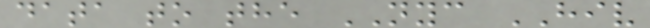data to the NYC HIV
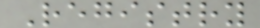Registry
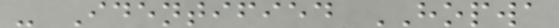- Identified HOPWA
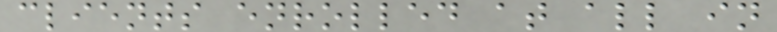clients enrolled at all in
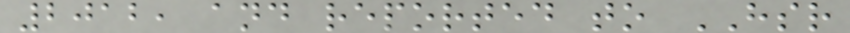2012, and reported to HSR
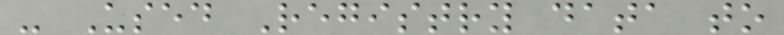- Used Registry data to
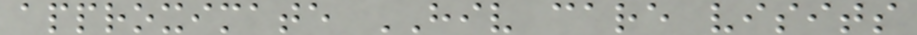approximate HIV care visits
